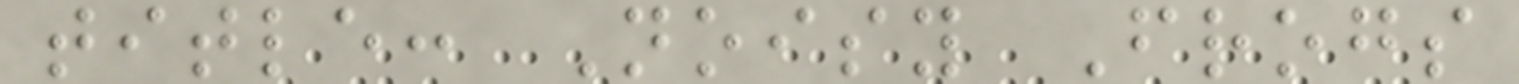title: Noisy Frogs
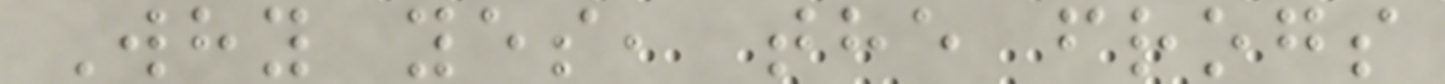Why yes, the frogs
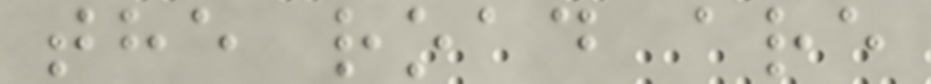the road are
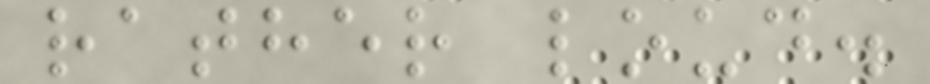rather loud.
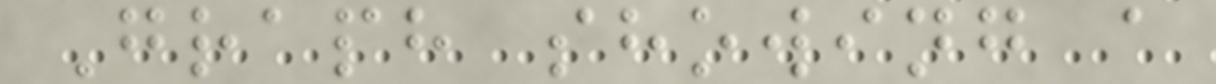Graph showing a
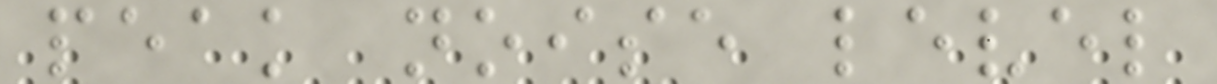peak noise level
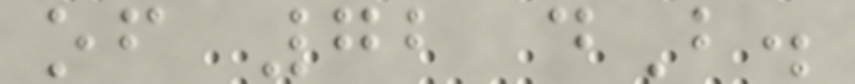of 72 dB.
